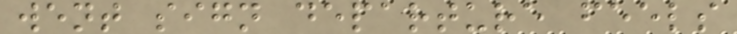went sign departure feels
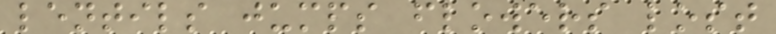lentils jumps flowers lost
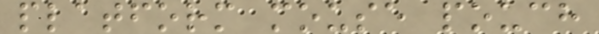platform mouse pouch
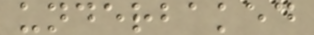underbaked
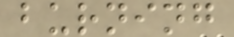burning
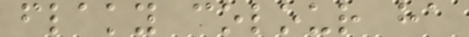flaky colour ha
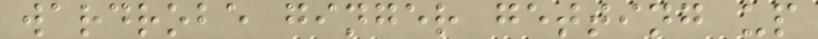wardrobe ginger getting up
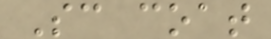Sc coat
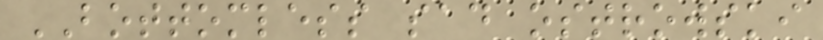BOTTOMLESS sad ostrowski
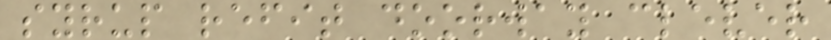syrup refit doorway clever
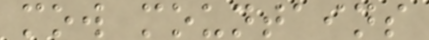mow mountains
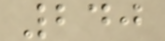240
